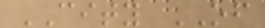CITY OF
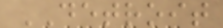DETROIT
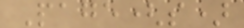Page(s)
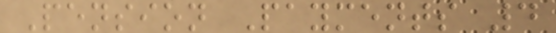Pension Payments 4
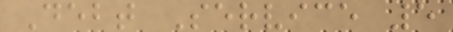Debt Service 5
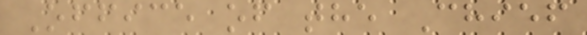Office of the Chief
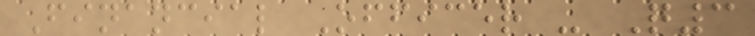Financial Officer - Q3
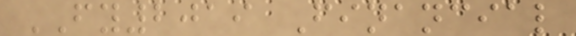FY2019 Financial
